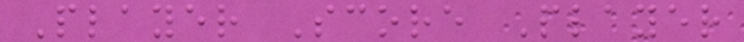Player Score Player
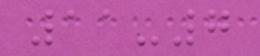11-7
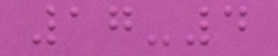17-4
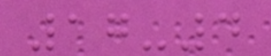17-4
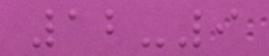12-9
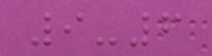9-6
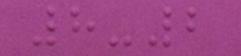8-2
